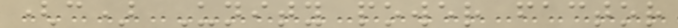(c) Unity power factor
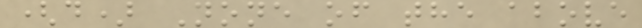(d) None of the above
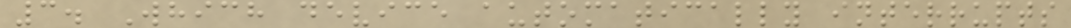3. Which device automatically interrupts
